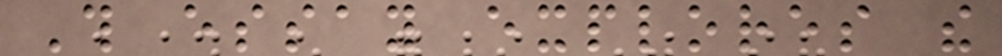This essay explores the
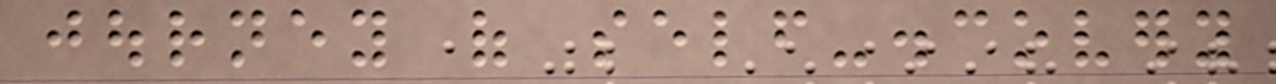journey of self-discovery
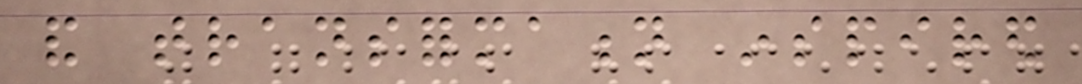and transformation inspired
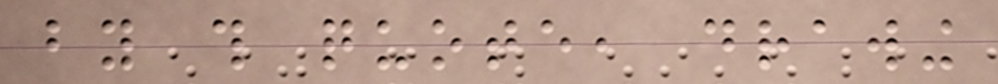by this quote, drawing
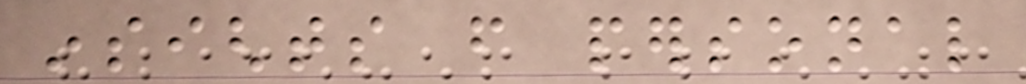insights from personal
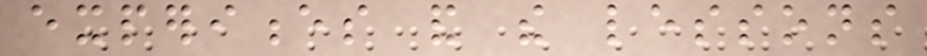experiences and the lessons
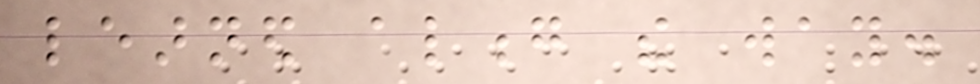learned along the way.
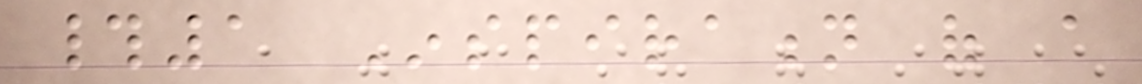#1 Inspiration of a
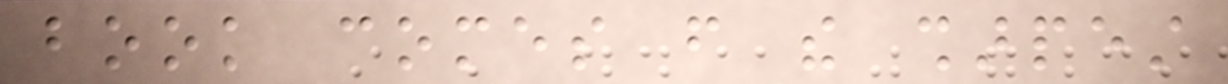book comes from the sharpest
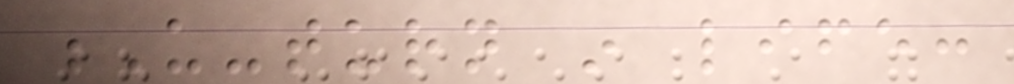U-turn in life:
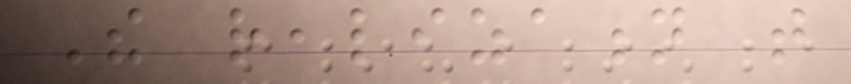The realization that
